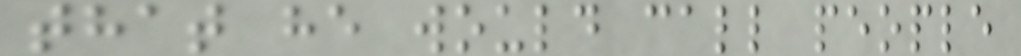that he would call people
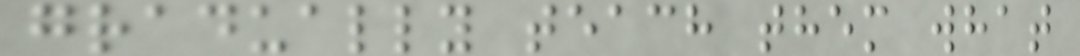gradually teach them what
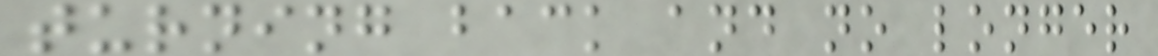turning back and no longer
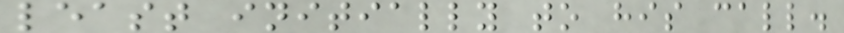least initially to his call.
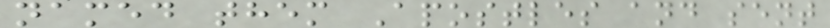named them Apostles and sent
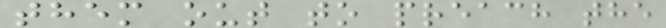them out to preach the
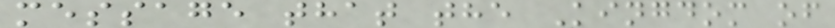message that the Kingdom of
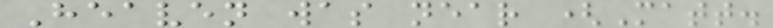Heaven was near (Matt.
